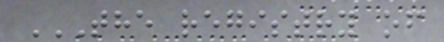THE REGISTRY OF
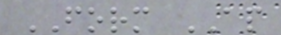FORM AP
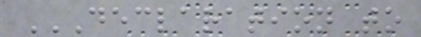DECLARATION TO
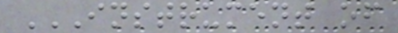INSTRUMENT OF
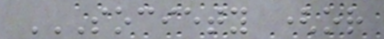SOCIETY (OR
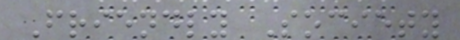Friendly Society
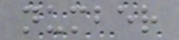number
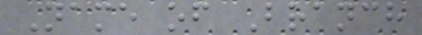Name of Branch
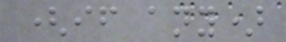(if any)
